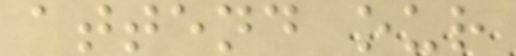attend our
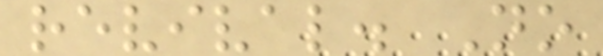revival. No
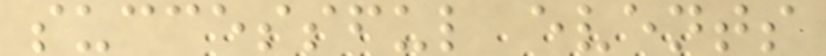successful events
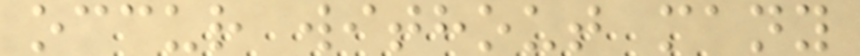occur without many
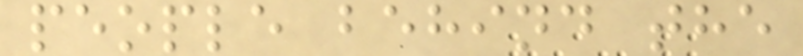people behind the
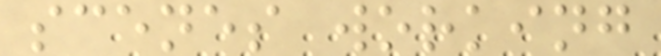scenes working
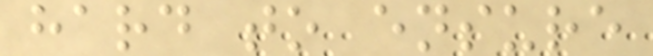hard to ensure
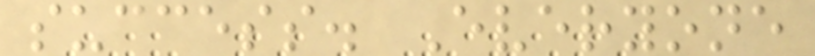success. Everyone
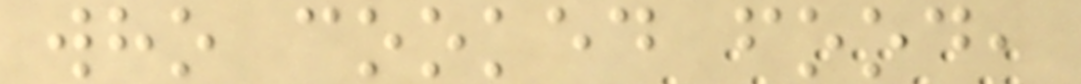who cooked food,
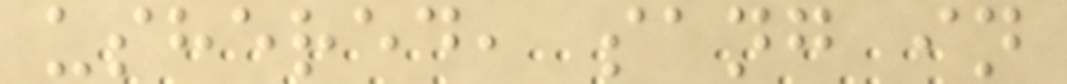ushered, sang in
